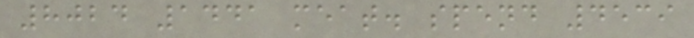8024 1441 meat. spend 4539
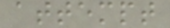attempt
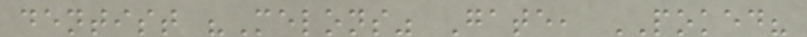dentist "Melons" Gate, POKED?
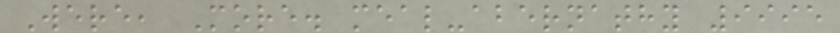Were, More. meal-abernathy 9995
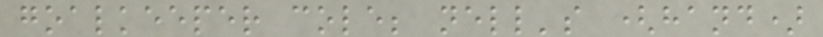goalkeeper cole; nell's (hand)
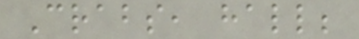Crabs, hall;
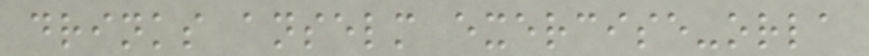drinks anselm exercise-orla
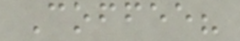Coffee?
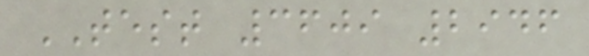TEST 3609 2946
